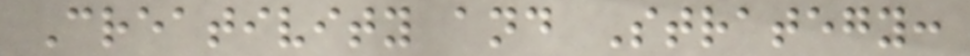Creativity and Strategy:
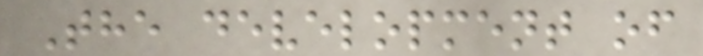The development of
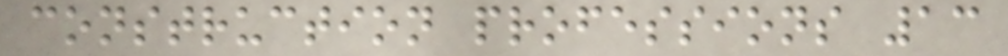construction professions 13
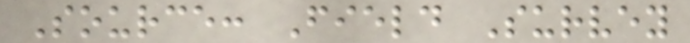Source: Field Survey
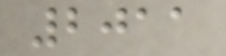2011
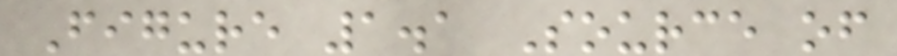Figure 1.1 Source of
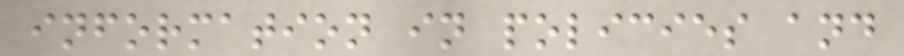information in policies and
